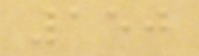150
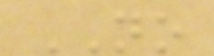NO
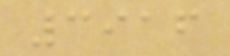3916
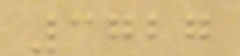3727
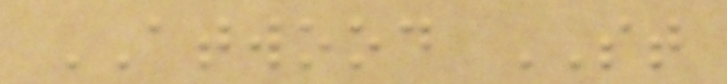ATWOOD ST
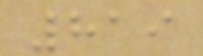819
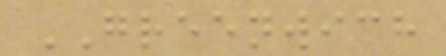GREENWICH
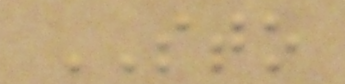STO
